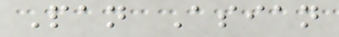Pan Asian
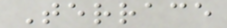Terrace
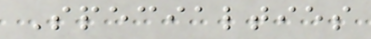Specialties
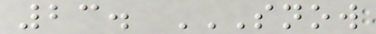23. SNOW
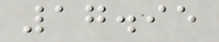17.95
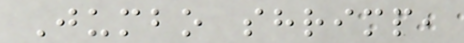Jumbo shrimp,
